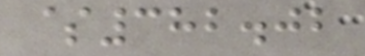$382.02
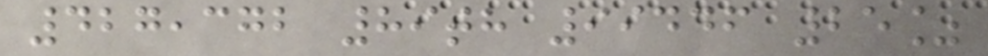427,372 89th 99446 25%
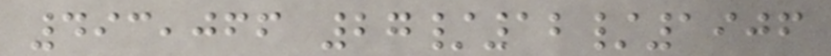493,066 27/12/1906
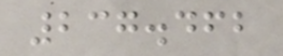237.462
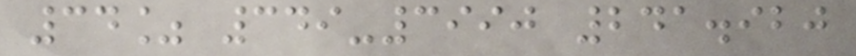34% 349-3990 241.920
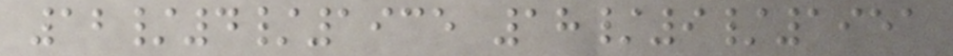12/4/1935 18/9/1951
